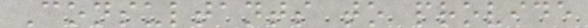Consultants to provide
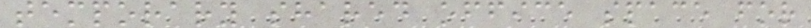temporary shared office space for
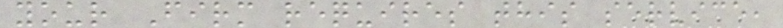your Firm requires this service,
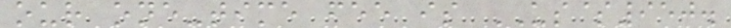our one-time fee is US$950.
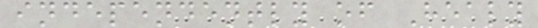independently of Healy
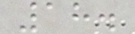18.
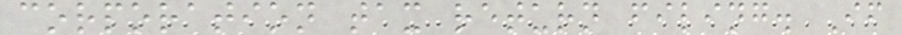corporation tax return filing. If
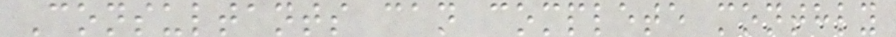Consultants can complete monthly
